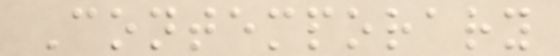Contemporary
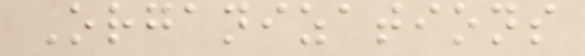Organizations
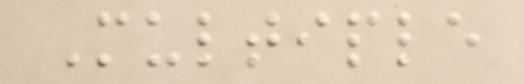Multiple
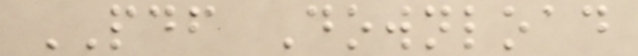PDF Download
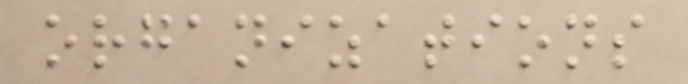organizations
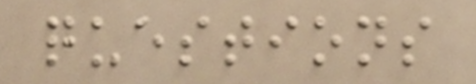questions
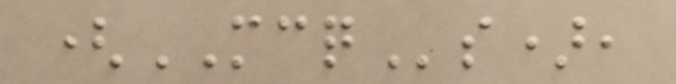(MCQs),
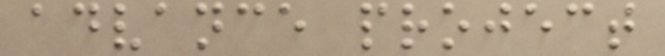advance project
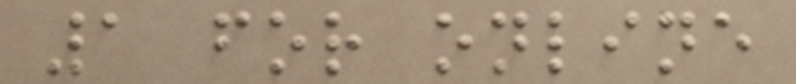1 for online
